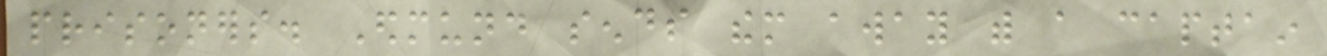prisoners. Edmund sends them away with a captain
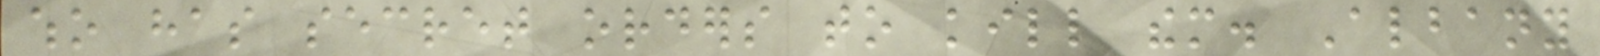who has secret orders to kill them. Albany
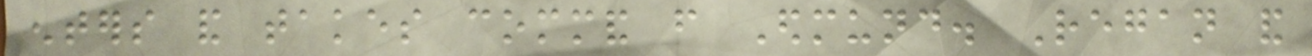enters and takes command from Edmund. Regan and
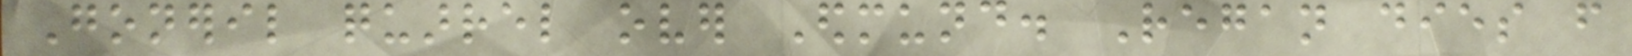Goneril quarrel over Edmund. Regan dies from
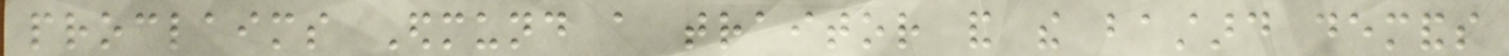proclaims Edmund a traitor and the bastard demands
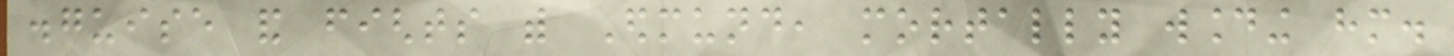disguise and fights with Edmund, mortally wounding him.
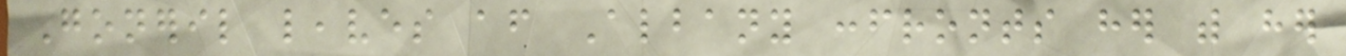Goneril leaves after Albany confronts her with her
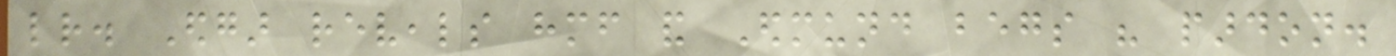letter. Edgar reveals himself and Edmund begs his pardon.
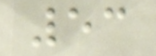53
